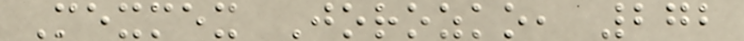Mexmex Jorozko, 272
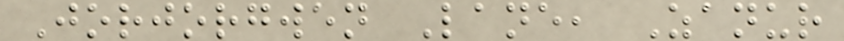Jorjorgwen Lane, Zanur
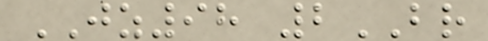JZ98 2BR
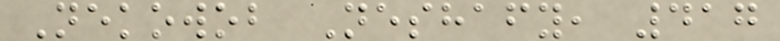Nekowob Neshafy, 417
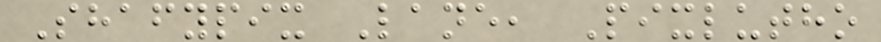Shafypix Lane, Pixlutho
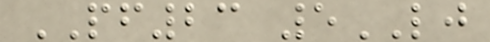PF23 5LJ
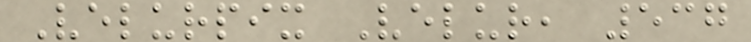Velurpix Velur, 537
